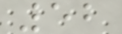52
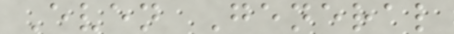Even General
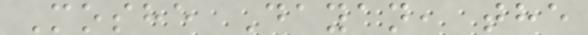Moshe Dayan, the
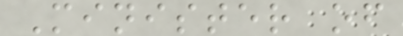Minister of
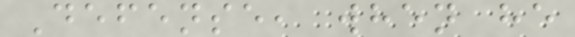Defense, when he
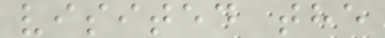visited the
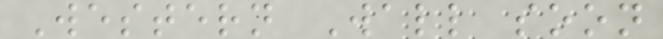Western Wall soon
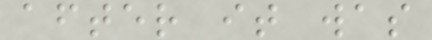after it was
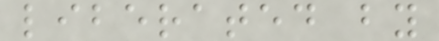liberated by
